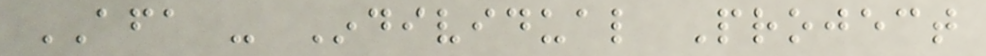AFA - Individual Project
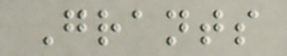Grants
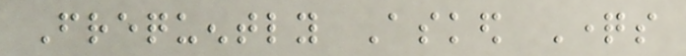Frequently Asked Questions
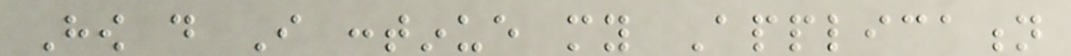How do I continue my Application
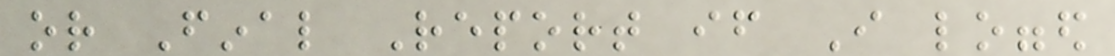or Final Report if I logged
